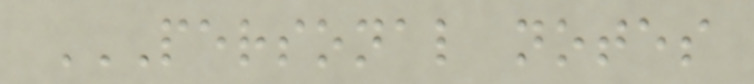PERSONAL NOTES
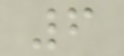6
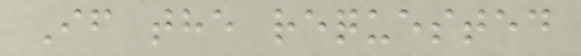If the requested
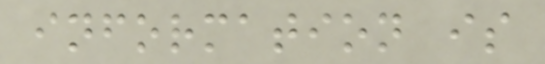information is
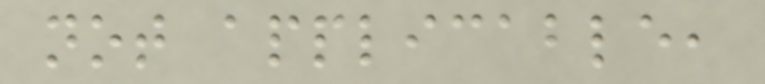not applicable,
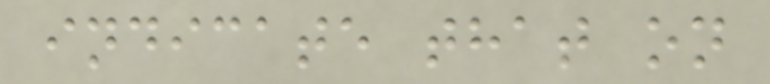indicate that on
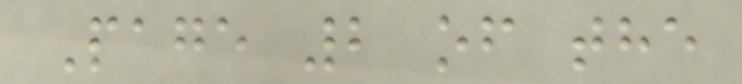Page 2 of the
